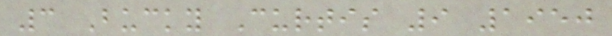3 Bucky Curtis 9 1950
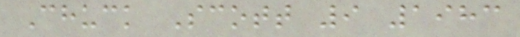Chuck Scott 9 1983
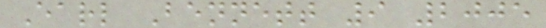Earl Bennett 9 2005
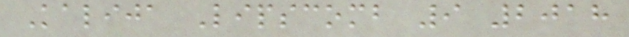Kalija Lipscomb 9 2018
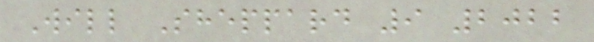Will Sheppard 9 2022
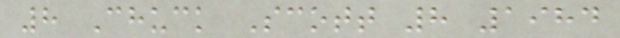8 Chuck Scott 8 1984
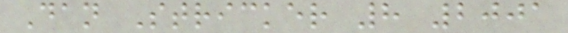Dan Stricker 8 2001
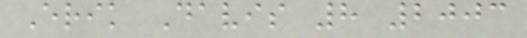Erik Davis 8 2003
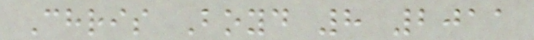Chris Boyd 8 2011
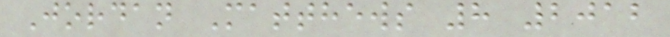Jordan Matthews 8 2012
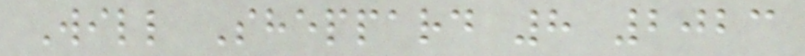Will Sheppard 8 2023
